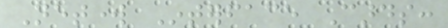Network Interface Cards:
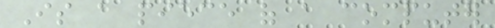Is a piece of a computer
